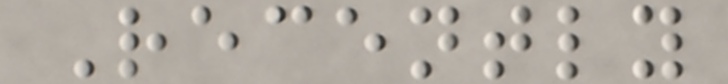Recently
